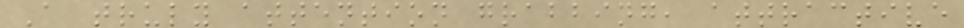A truly attention grabbing, attractive
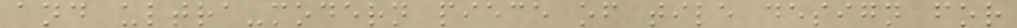and ultra-modern piece of tile design for
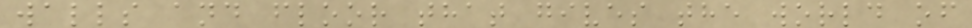walls and floor that gives the world of
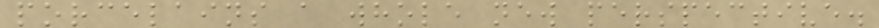porcelains a whole new perspective.
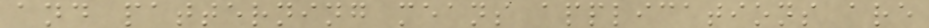and patterning means applications are
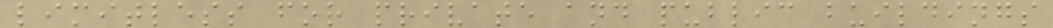limitless for private and public buildings
